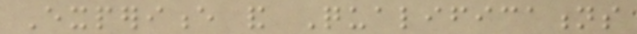Experience and Qualifications
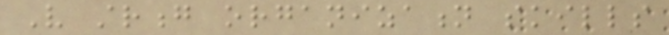Very strong organization skills
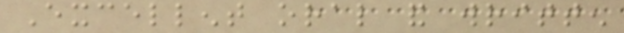Excellent oral and written
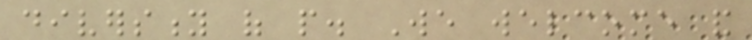diversity of people. We welcome and
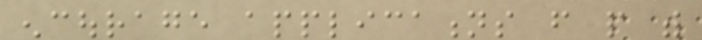encourage applications from people with
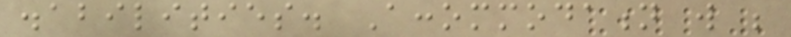disabilities. Accommodation will be
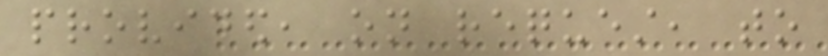provided, on request, to
